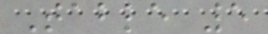Table 5
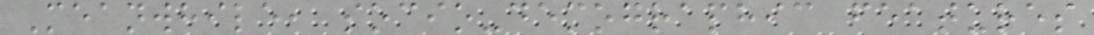Meanwhile, socio-demographic features
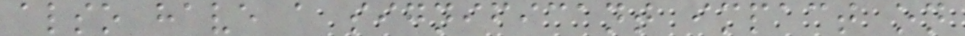also have a significant impact on
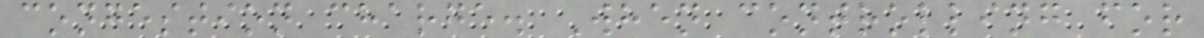congestion charge. When controlling for
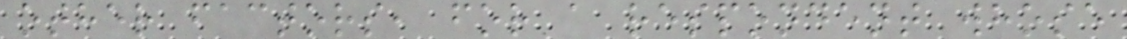other factors, for a respondent whose
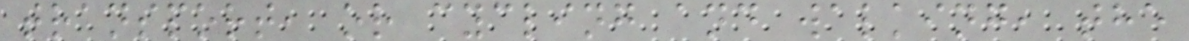transport, or cycling and walking, the
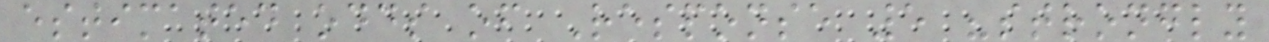estimated odds of Response 5 "strongly
